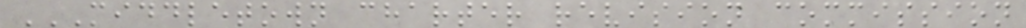MIDDLETOWN CHARTER REVISION COMMISSION
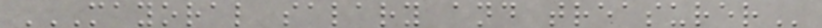MAYORAL SALARY AND TREASURER
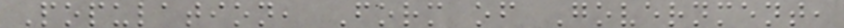Population, Form of Government,
